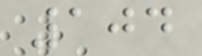104
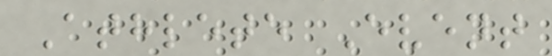Athlete Event
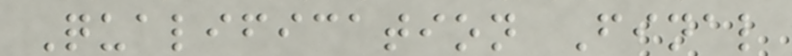Qualification Final
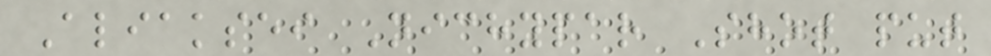Aliaksei Nichypar Shot put
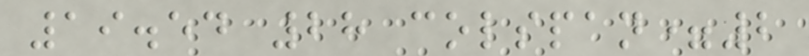19.54 28 colspan=2
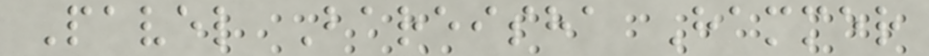Pavel Bareisha Hammer
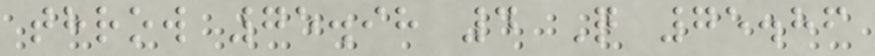throw 75.98 4 Q 75.86
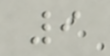9
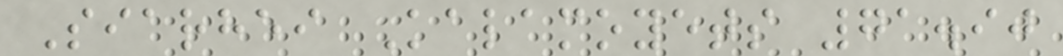Siarhei Kalamoyets 71.90
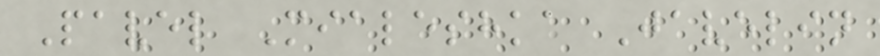Pavel Mialeshka Javelin
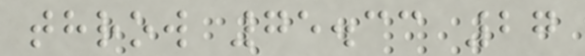throw 75.33 27
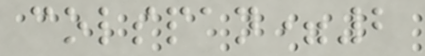colspan=2
